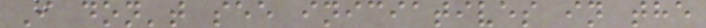I don't see iniciatives in the
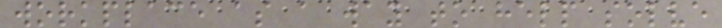workplace as a way to help solve
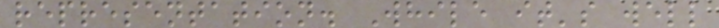representation. While it's well
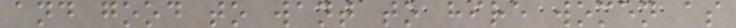and good to want to hire women as
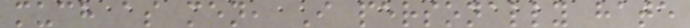much as men, I personally hate
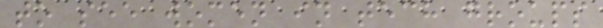to see women in tech groups
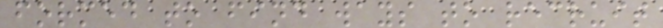formed to find ways to recruit
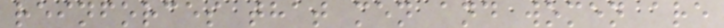reinforces that men and women are
